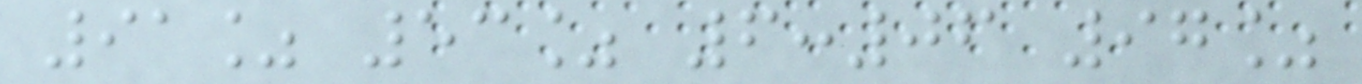91% 53% 6:06 97%
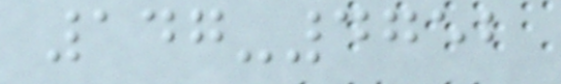147-4752
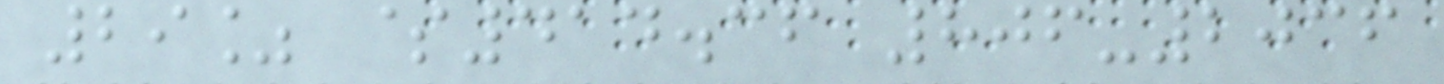29% $414.36 806-2036
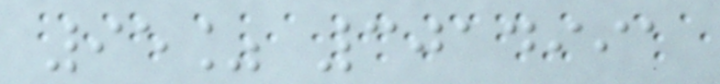95% 3014991
